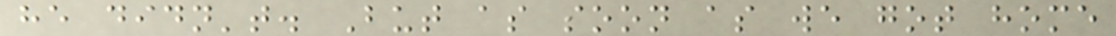he didn't. But as soon as we got home
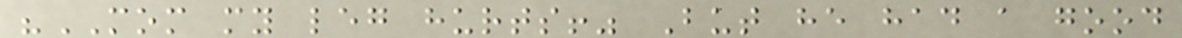"MOM my leg hurts!" But he had a good
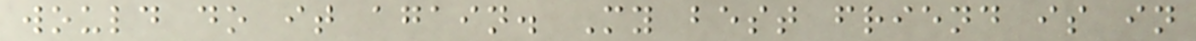would do it again. My best friend is in
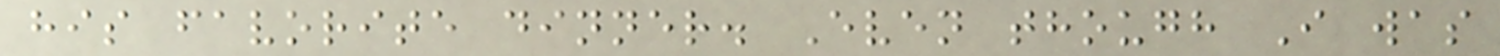his favorite dinner. Even though I was
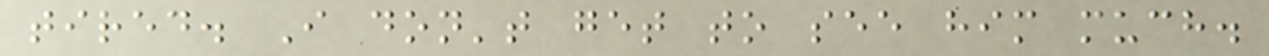tired. I don't get to see him much.
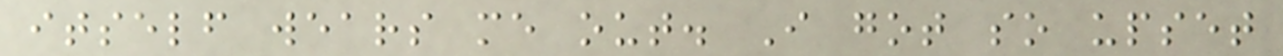itself wears me out. I got so upset
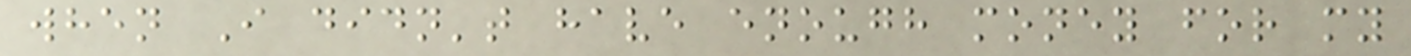when I didn't have enough money for my
